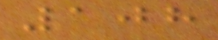108
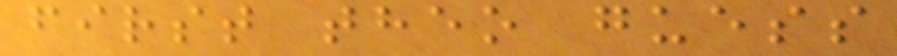first theo guess
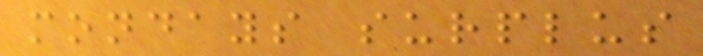mondays surplus
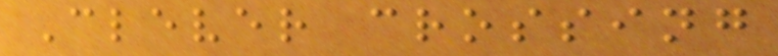Clever crossing
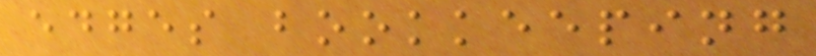edges bookkeeping
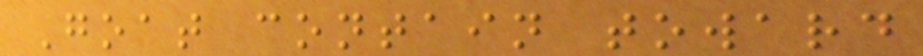Goat contain toward
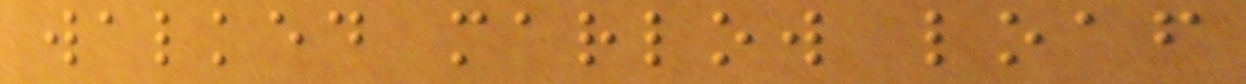walked marlow loaf
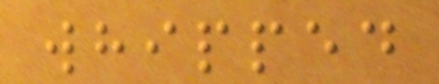whipped
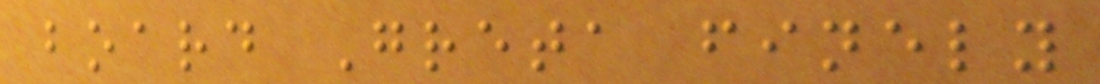board Greta finely
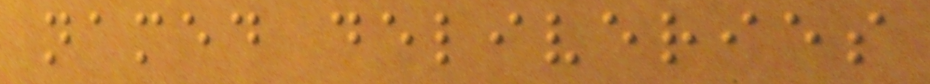named deliveries
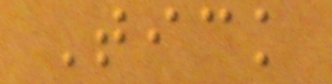Tick
